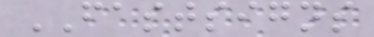FASTSIGNS
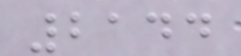2144
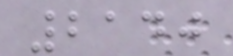2140
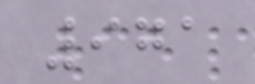971
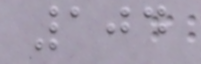104
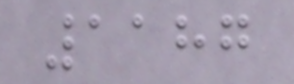1187
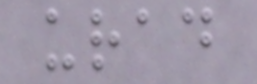urad
